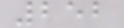252
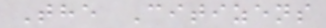The Citizens
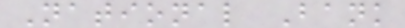National Bank
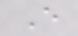E
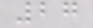27
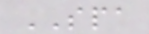SPA
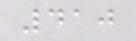410
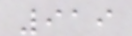919
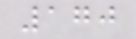170
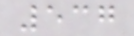537
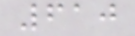610
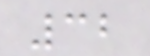32
